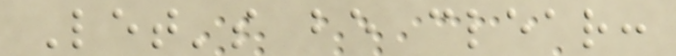Let's be clear:
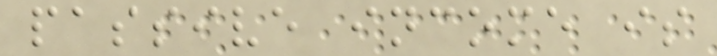passive income is
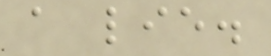a lie.
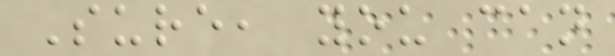Sure, you can
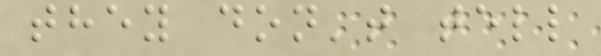they don't tell
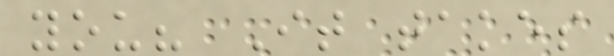you? It takes
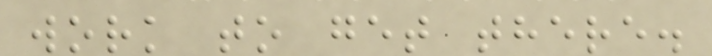work to get there.
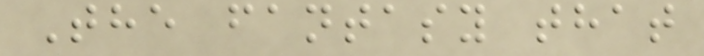The fantasy that
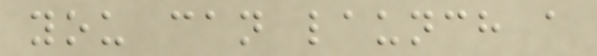you can launch a
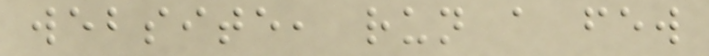website, run a few
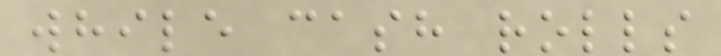while cash rolls
